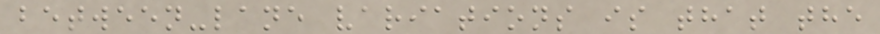between-lane variations is that the
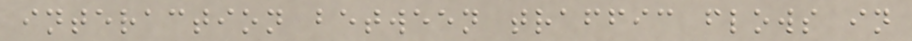interaction between traffic flows in
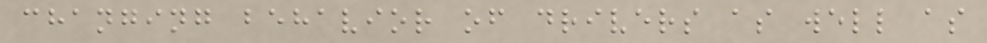changing behavior of drivers as well as
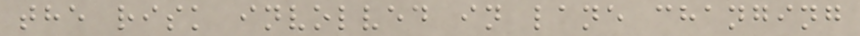the risk involved in lane changing
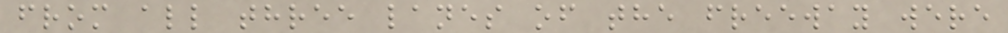from all three lanes of the freeway were
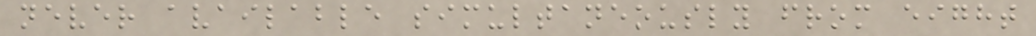never available simultaneously from eight
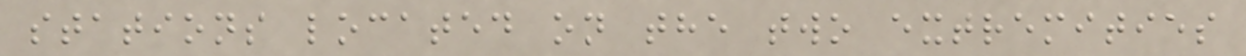stations located on the two extremities
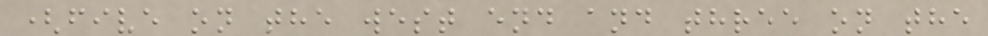(five on the west end and three on the
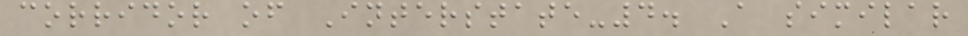corridor of Interstate-4. A similar
